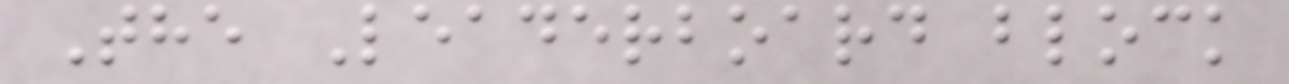The Leaderboard block
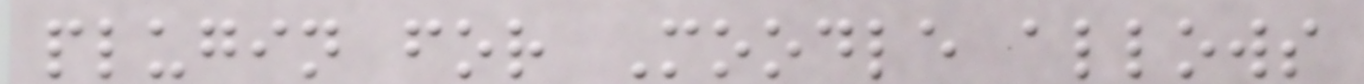plugin for Moodle allows
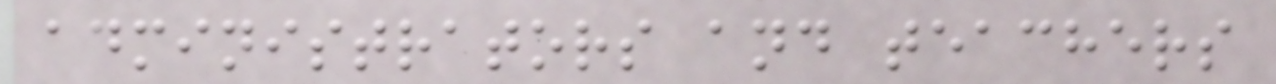administrators and teachers
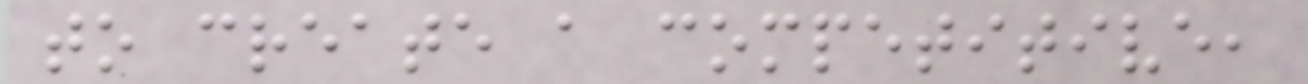to create a competitive,
